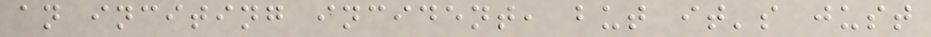an inciting incident, but it's just
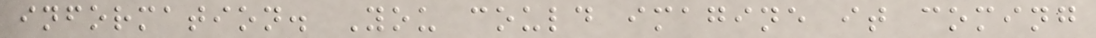information. You could imagine it coming
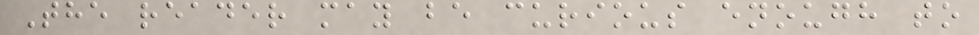The reader may be curious enough to
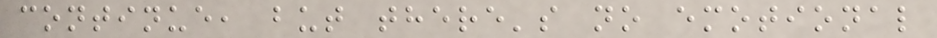continue, but there's no emotional
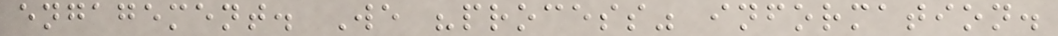engagement. We "process" information.
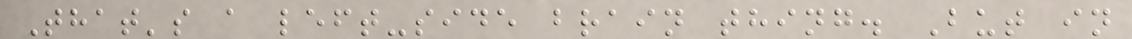That's a left-side brain thing. But in
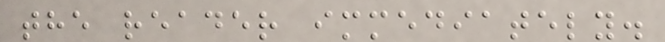the reader immediately.
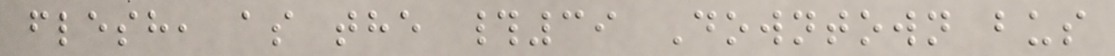flesh, as the #39 Downtown bus
